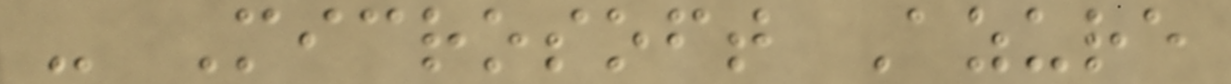- Microsoft Azure
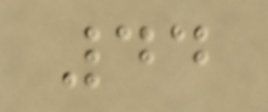44
